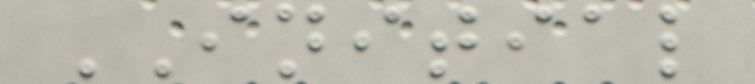INITIAL
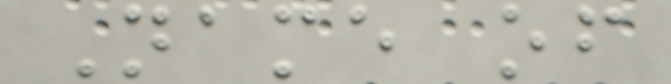Name of
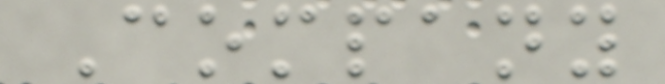Company
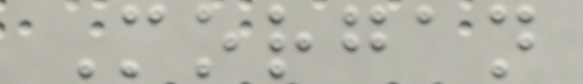Morgan
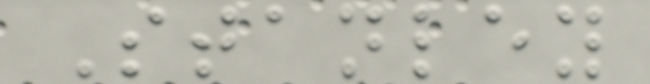Stanley
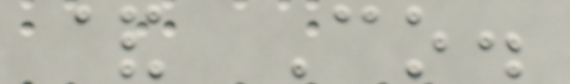& Co.
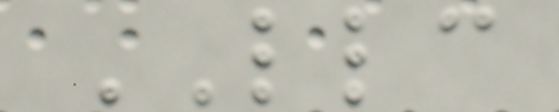LLC
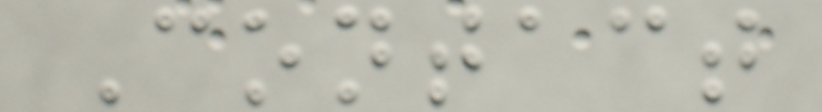Contact
